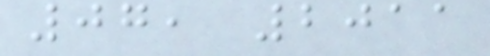07, 2011
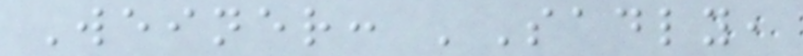Weiner: 'Sadly,
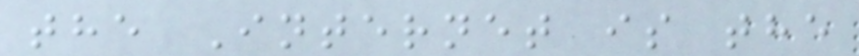the Internet is the
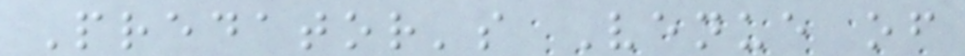Predator's Venue of
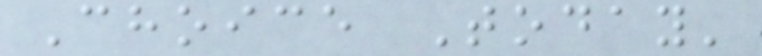Choice Today'
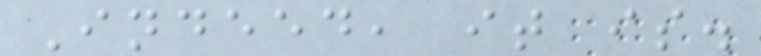Indeed, it is.
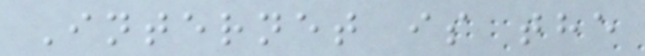Internet is the
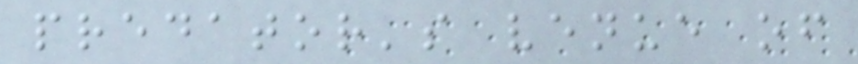predator's venue of
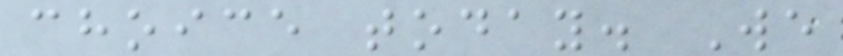choice today. We
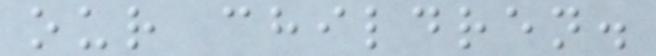our children.
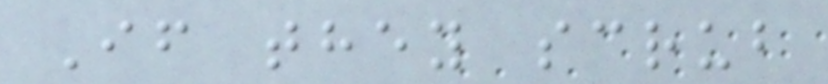If they scrub
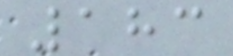183
